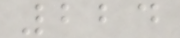224
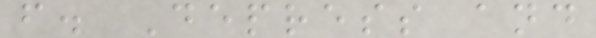f. Depress and
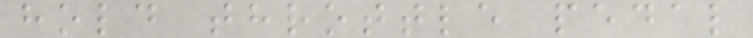hold throttle pedal
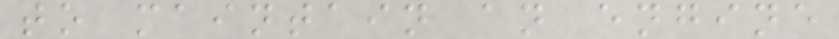to maintain an engine
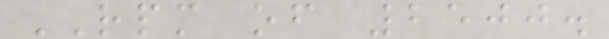RPM of 2500.
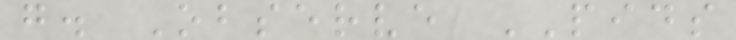g. Observe PIDS
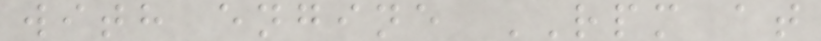with engine RPM at
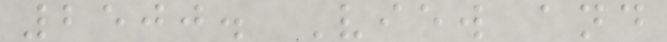2500. View and
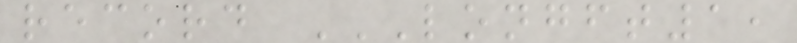record LONGFT1,
